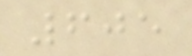605
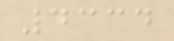4334
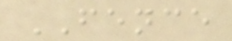FENCE
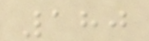180
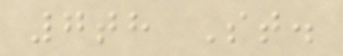7th St.
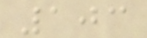103
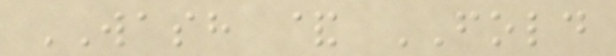WASH & FOLD
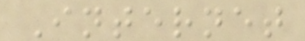Internet
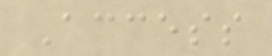Access
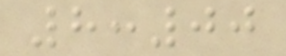8:00
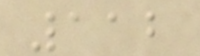112
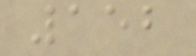152
